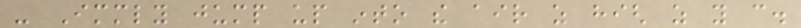- Immediately jump up into the air as high as you can.
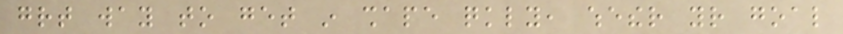great way to get in shape quickly, whether your goal
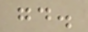good.
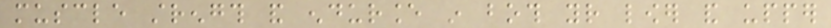muscle strength and endurance in both your lower and upper
